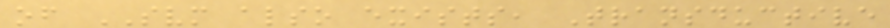of SVM also exists, Transductive
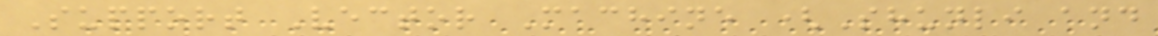Support Vector Machine (Shunli and
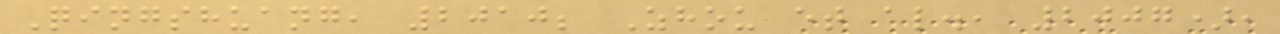Qingshuang, 2010; Zhou et al., 2007),
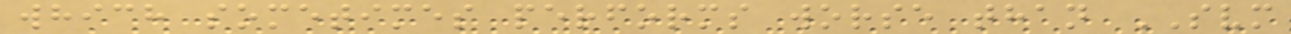which sometimes performs worse than SVM
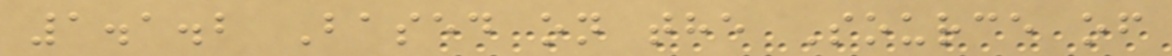1.1.2 Based on the Source of
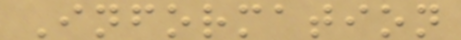Information
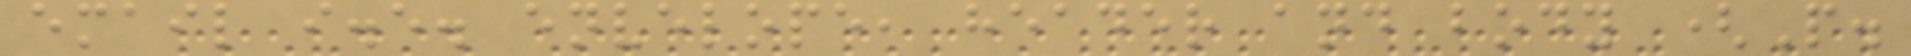email i.e. envelope, header and body (P.
